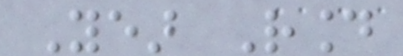Year Round
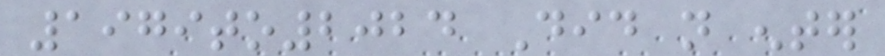1979to2024 Did not enter
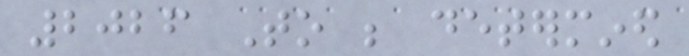2026 To be determined
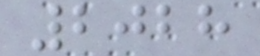2028
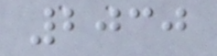2030
